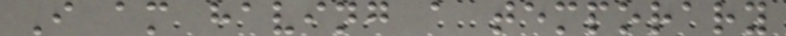I am having a temporary
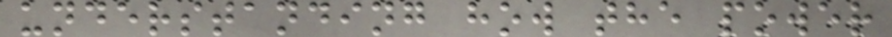understanding how the power
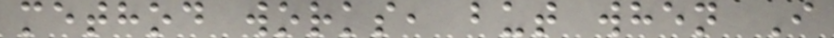method works, but when I
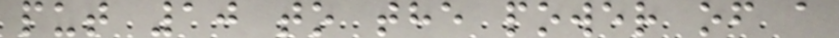put 10 to the power of a
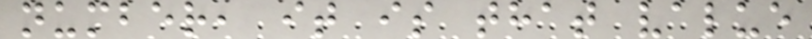number, it is that value
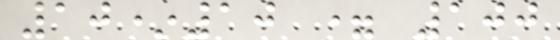10*10 = 100
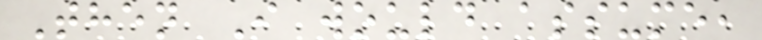Then I would assume,
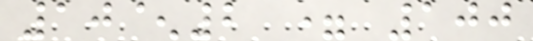10^2 = 100
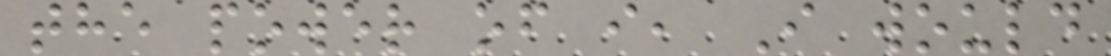the power of i, I would
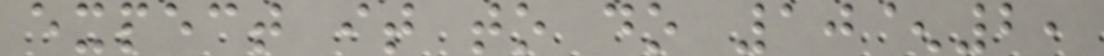expect it to do 10^2,
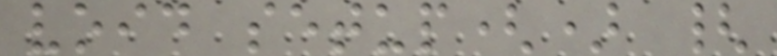void setup() {
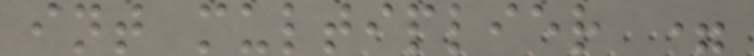int multiplier =
